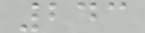243
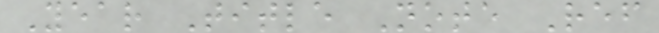Year Title Note Ref
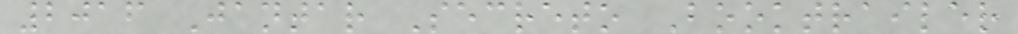2016 Jantar Secreto Booktrailer
